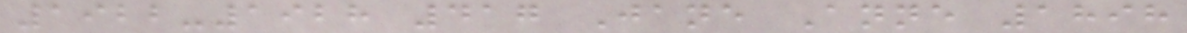1922-1928 417 Jane Anne 1898
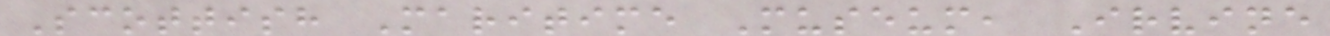Scottish Maritime Museum, Irvine
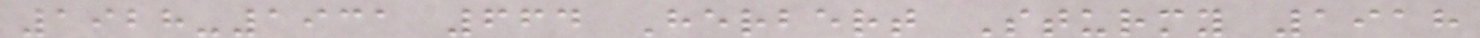1928-1931 664 Herbert Sturmy 1918
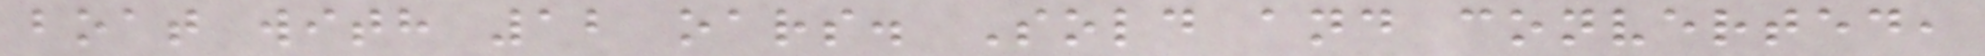boat with 12 oars. Sold and converted,
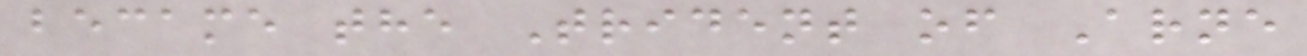became the Trident of Arne
